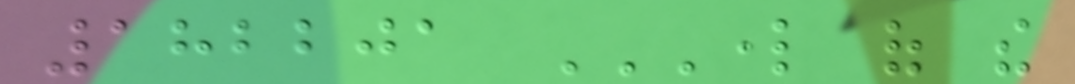182201 LORD OF THE
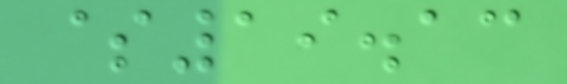$19.13
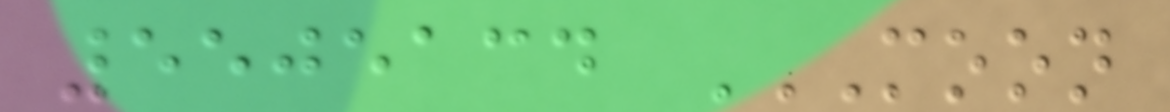5505134 MOON
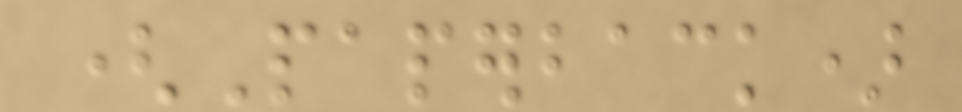(Paperback)
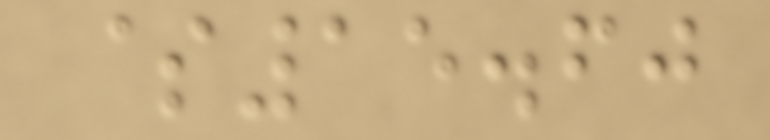$15.60
